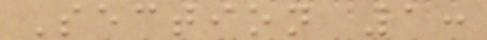Section 1:
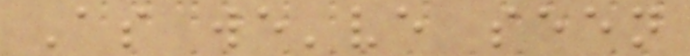As we've seen
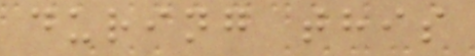during this
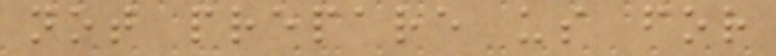not prepare us for
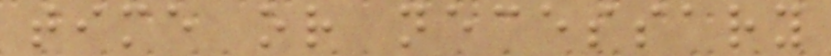time or necessary
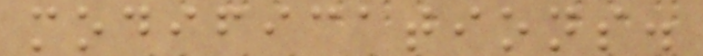modifications.
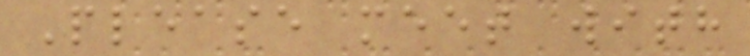Please meet with
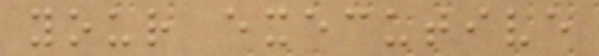your executive
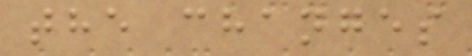the changes
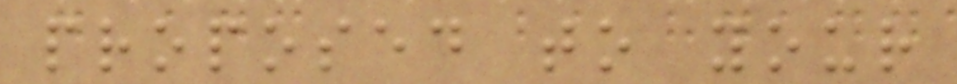proposed to your
